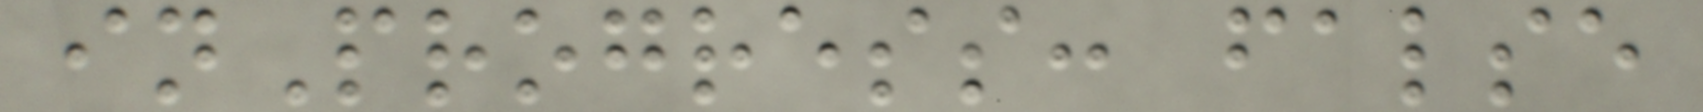inProgress: false
